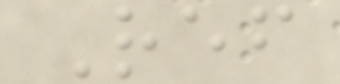Ref
